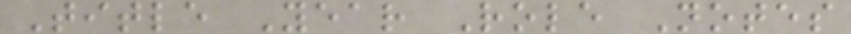Title Year Role Notes
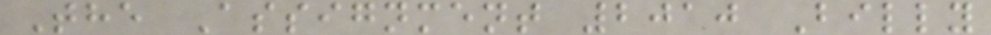The Assignment 2010 Billy
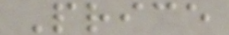Price
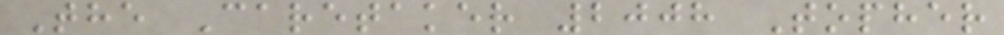The Caretaker 2008 Topher
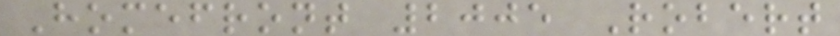Homefront 2005 Robert
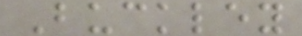Buckley
